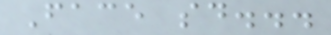Face said...
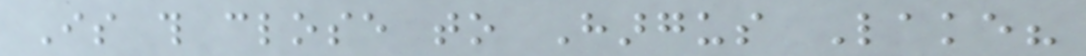Is this close to Hargus Lake?
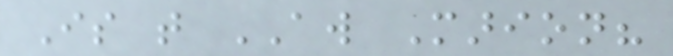Is that AW Marion?
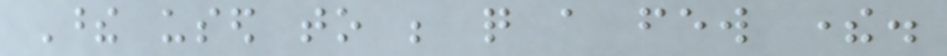These used to be quite a few there.
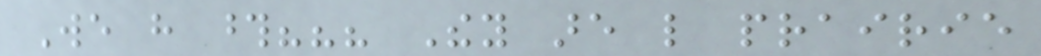We have those??? They are like prairie
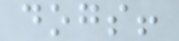dogs!
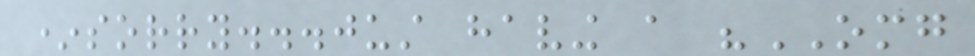*sorry...just having a "OMG
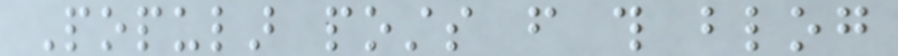Popular posts from this blog
